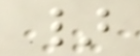}
